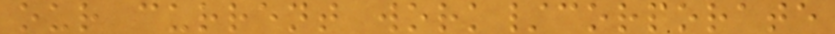our current work/corporate
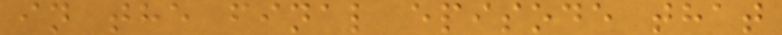in the final episode that
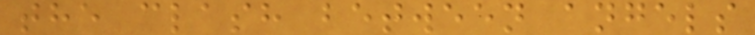the clash between angels
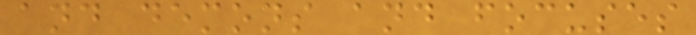and demons and focuses
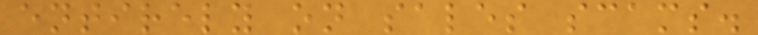entirely on sales scams.
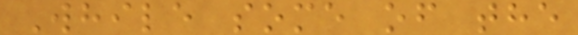While some of the
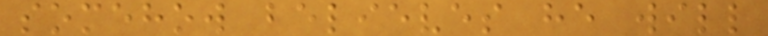somehow believes he will
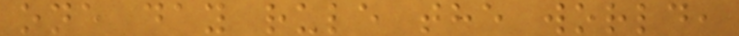one day rule the world,
